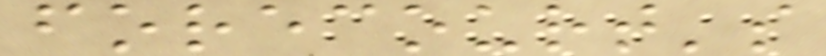forecourt's
